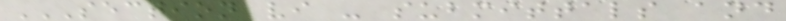SECTION VI - SUBMITTALS AND
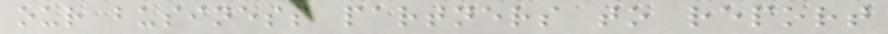our business partners to report
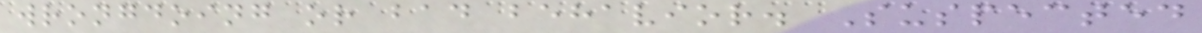wrongdoing or bad behavior. Suspected
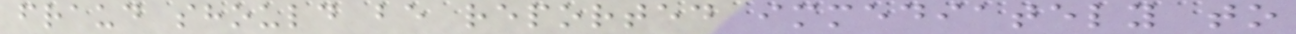fraud should be reported immediately to
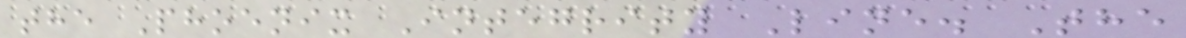the Phoenix Integrity Line. The
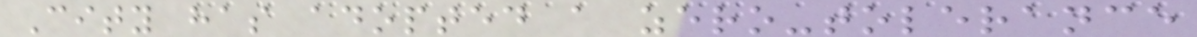City has adopted a zero-tolerance
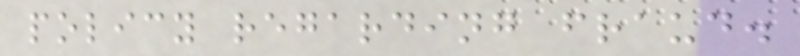policy regarding fraud.
